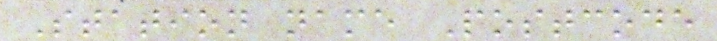Station name Postcode
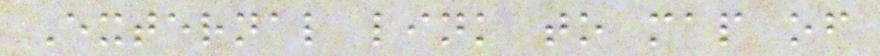External link to map of
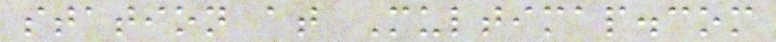station at Multimap.com
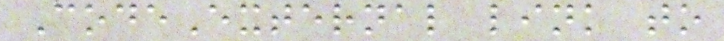CodeExternal link to
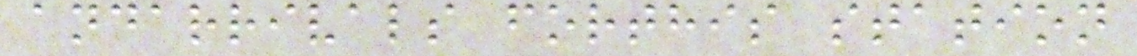andarrivals forthis station
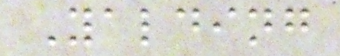Yalding
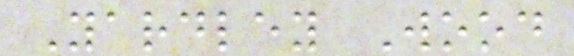Yardley Wood
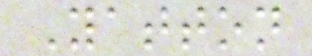Yatton
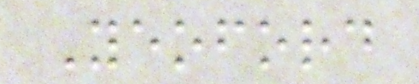Yeoford
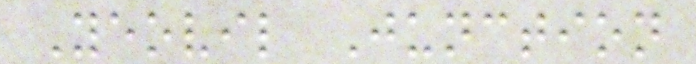Yeovil Junction
